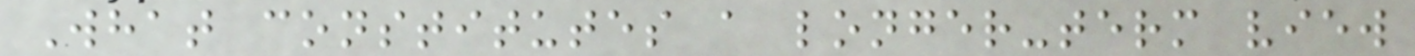What constitutes a longer-term view
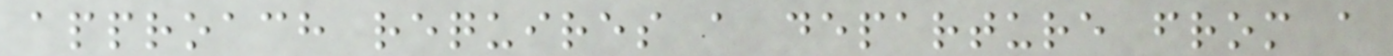approach requires a departure from a
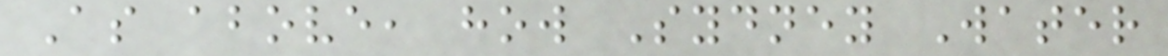As above, how Sydney Water
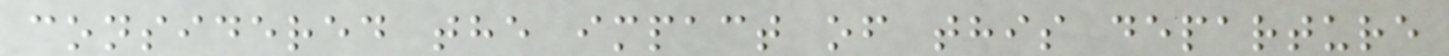considered the impact of this departure
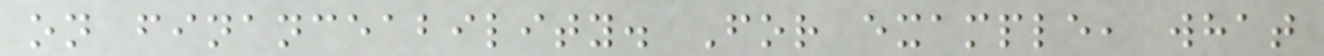on financeability. For example, what
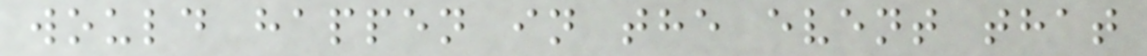would happen in the event that
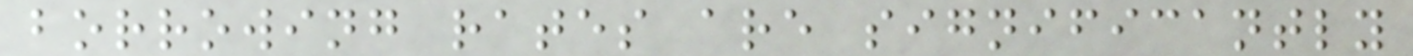borrowing rates are significantly
